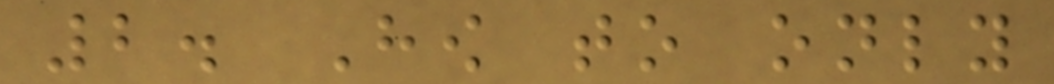2. How to only
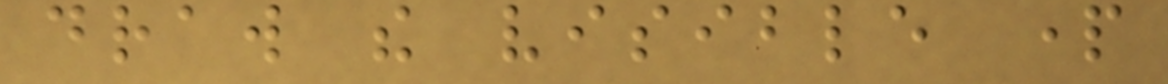draw the visible part
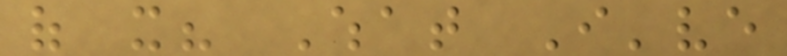of it? What I've
